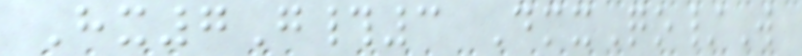Hx7G#3 DmxQo/W
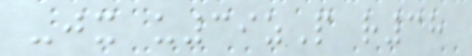-jx u39zP r38
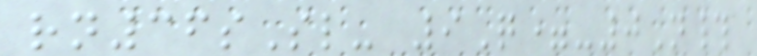rn36sSl- 9Q=-0N#
